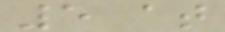5 at
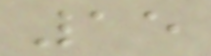15
